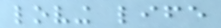loving life
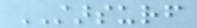STARSURF
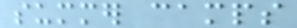summer camps
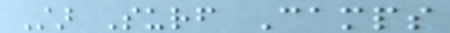Star Surf Camps
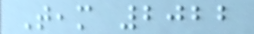Team 2022
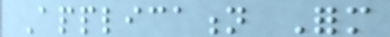Application Form
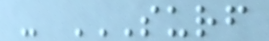- SURF
